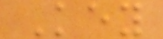Key
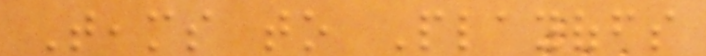Teams to Playoffs
